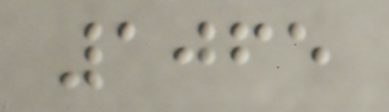1065
